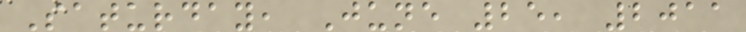Saturday, June 25, 2011
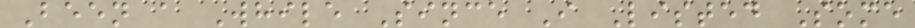Been a While Since I Listed Some
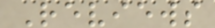Reviews
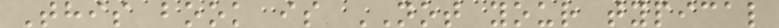This book is NOT your typical
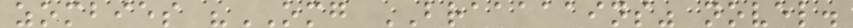zombies "OMG BRAAAAAINS" novel.
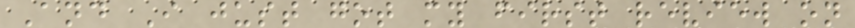And I just got my first review on
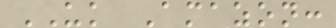UK Amazon:
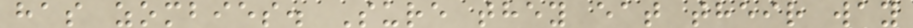has zombies. Sure they eat their way
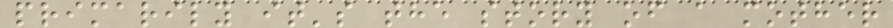primarily it's the story of a mother
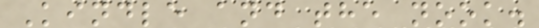Kindle and the nook.
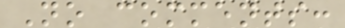No comments:
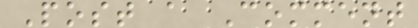Post a Comment
